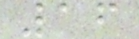16
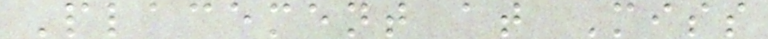Placement at Miss
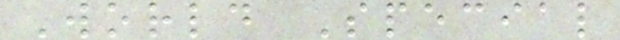World Special
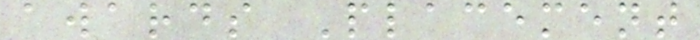awards Placement
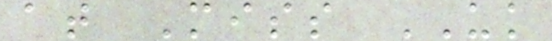at Miss UK
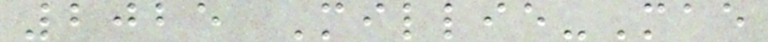2025 Millie-Mae
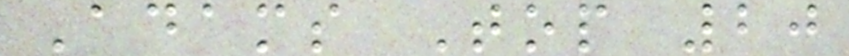Adams Top 20
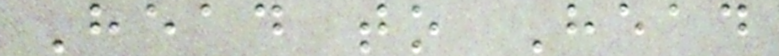Head to Head
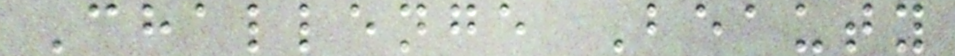Challenge Beauty
